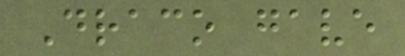Draco gave
